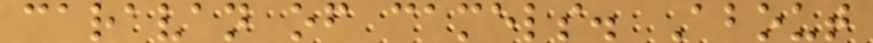caravan of camels. About
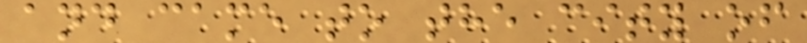and came to the city of
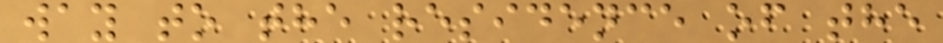way to the residence of the
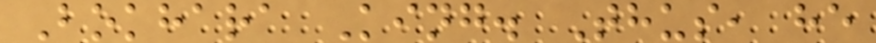Bokhara King. Thus, he
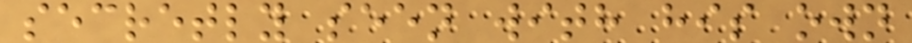secretly seen with his own
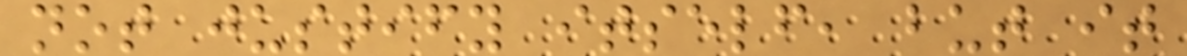not justify itself, but it
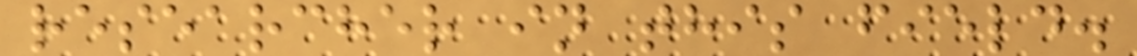researcher in this field.
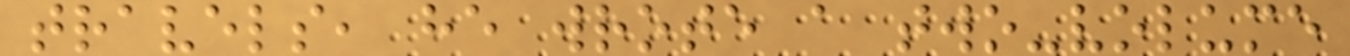travels, he wrote a two-volume
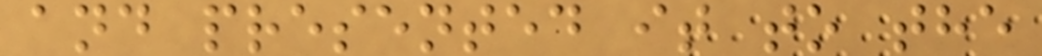and presented it to the
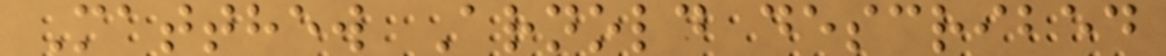Matthew Arnold described
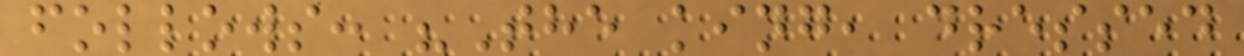follows: "The king, dressed
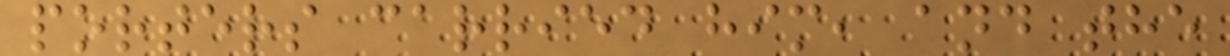porters carried him, and the
